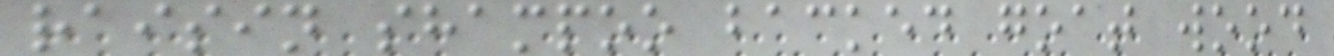raisin shampoo backed goat wood
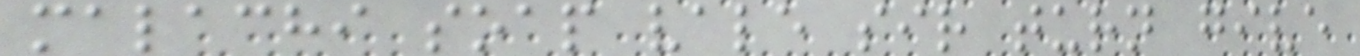malachi soap vale sir turn give
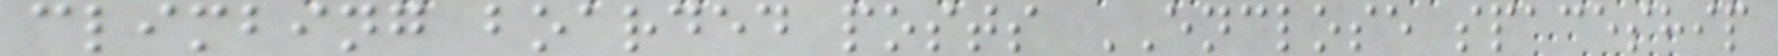climbing boarded posts ENCLOSE spaceship
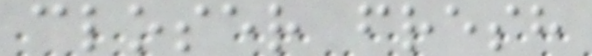closer fresh
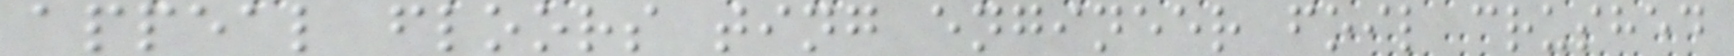appeal floors ting engineer foil crushed
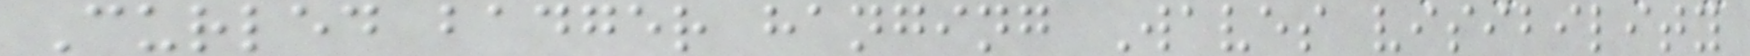Curled badger hanging Waves visibility
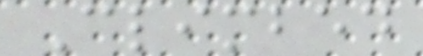Climbed
